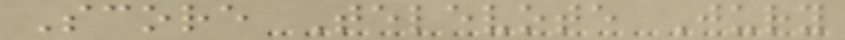Score Televote Jury
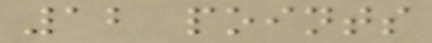12 points
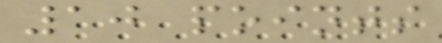10 points
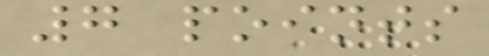7 points
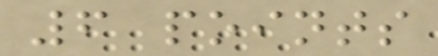6 points
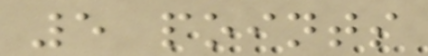5 points
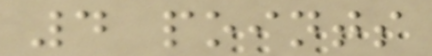4 points
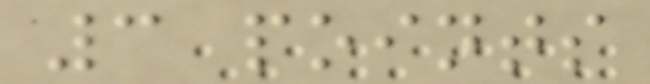3 points
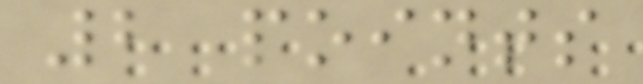2 points
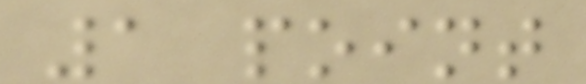1 point
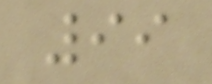99
